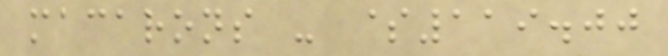macarons - $119.00
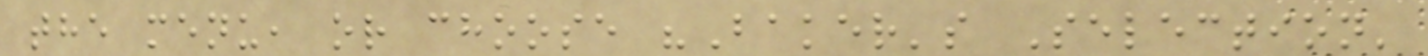the menu, or choose "Baker's Selection'
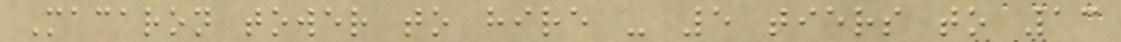Macaron tower to hire - 5 tiers to 13
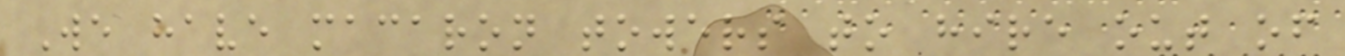We have macaron towers to hire out of
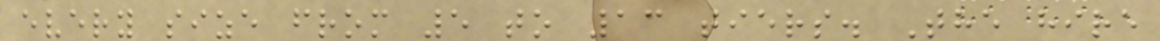every size from 5 to 13 tiers. The hire
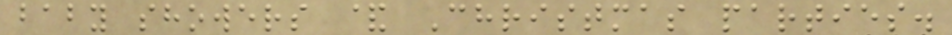baby showers & Christmas parties.
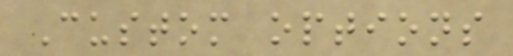Custom options
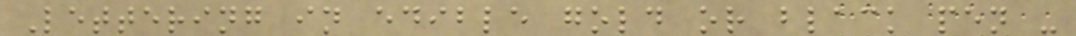Lettering in edible gold or black pen -
